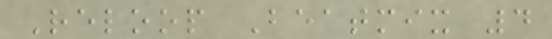Reloop Beatmix 4
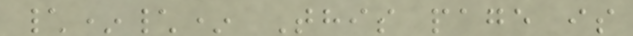\*\* This page is
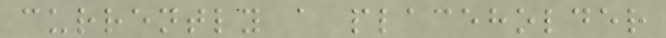currently a placeholder
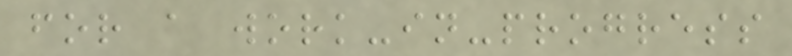for a work-in-progress
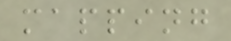mapping
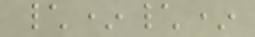\*\*
